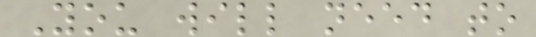You will need to
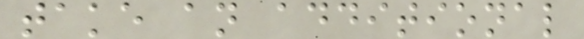take an additional
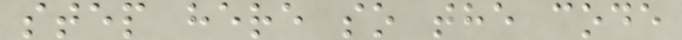step here so the code
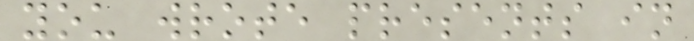you wrote presents in
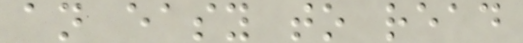an easy to read
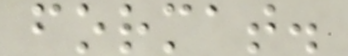format.
